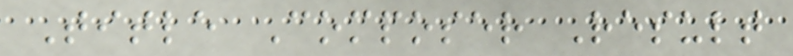Title Composer Result
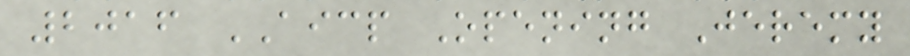2016 AICP Opening Jeremy
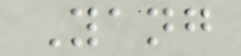Yang
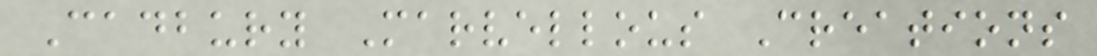Cadbury Marvellous Creations
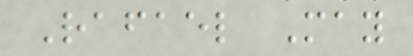Rafael May
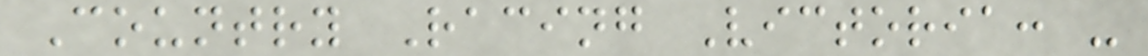Country Racing Victoria: -
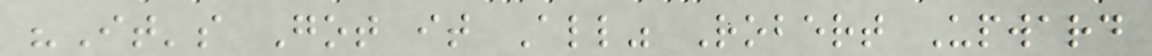"It's Got it All" Robert Upward
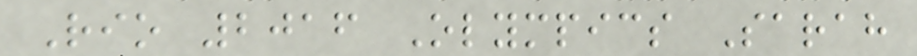Rio 2016 Olympics Sarah
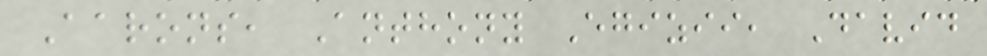Aarons, Anthony Egizii, David
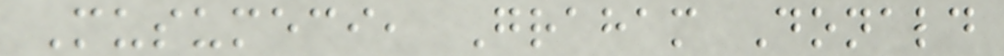Musumeci, Graham Donald
